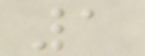1
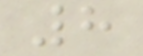8
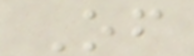Of
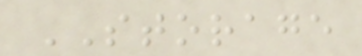STORAGE
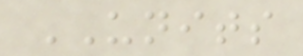UNITS
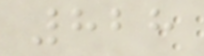828
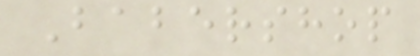Babershop
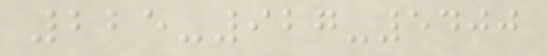225-927-5400
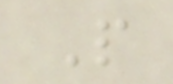P
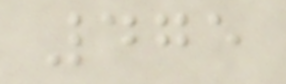475
